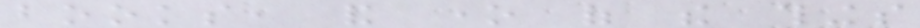books, and one of the things
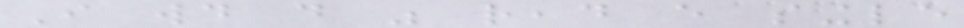I would do was read every single
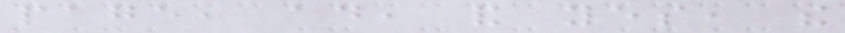page, ad, and yes, the
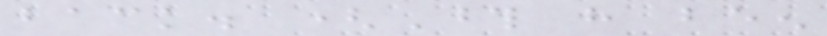back. (Those have been
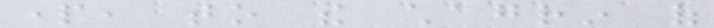part, to the chagrin of
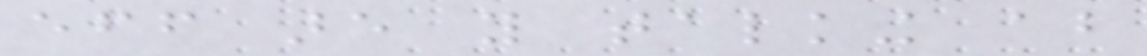eff are you talking about
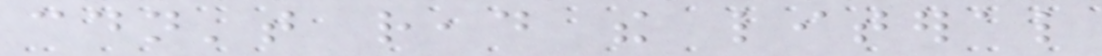couldn't read the literal
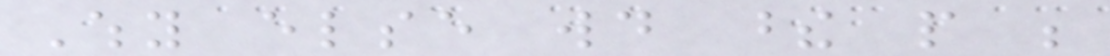Why else would these people be
